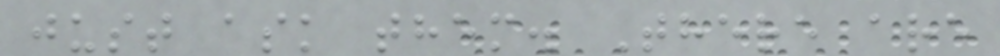just ask them. There are
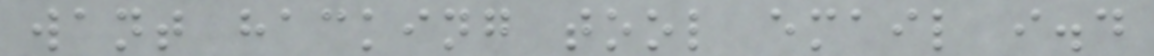want hacking tool email i.d
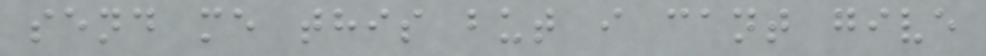send me this but i cant give
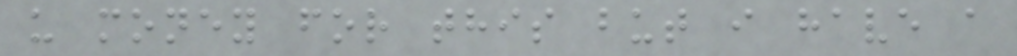u money for this but i have a
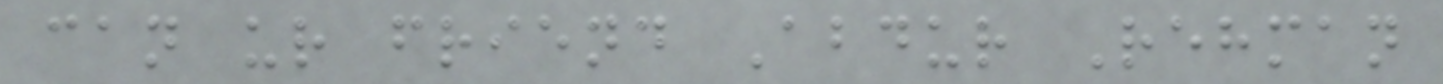can ur friend Abdur Rehman
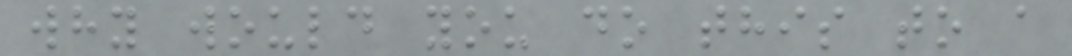why would you do this to a
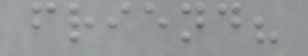friend?
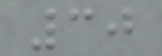30
